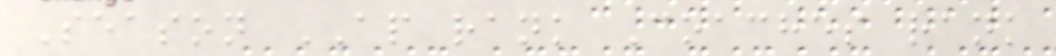Season AP rank Coaches rank
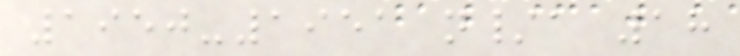1950-1951 n/a 18
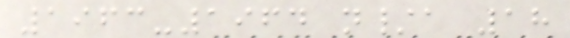1963-1964 n/a 18
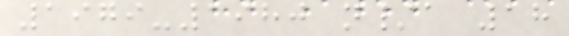1979-1980 n/a 18
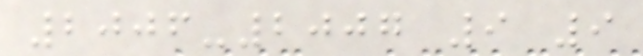2006-2007 9 9
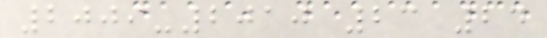2009-2010 23 24
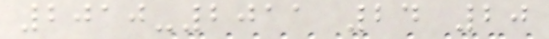2010-2011 24 20
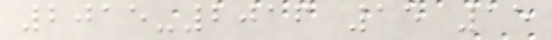2015-2016 15 15
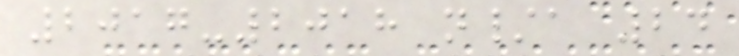2017-2018 n/a 24
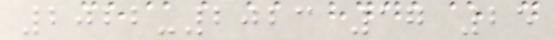2022-2023 17 25
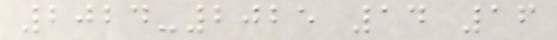2024-2025 14 16
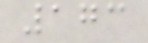173
